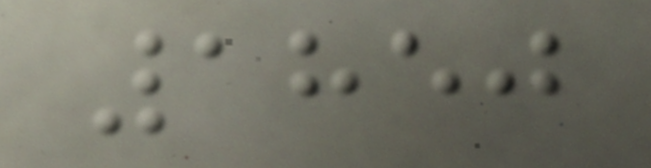1850
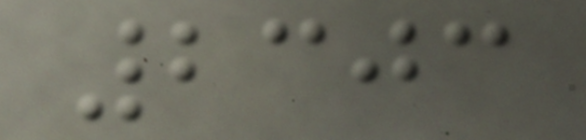2303
